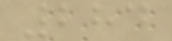284
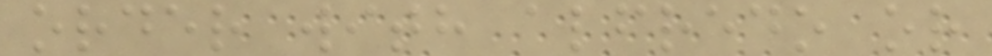order with alfredo or
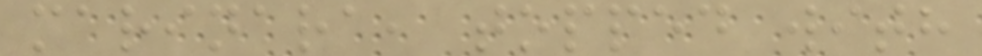marinara, topped with
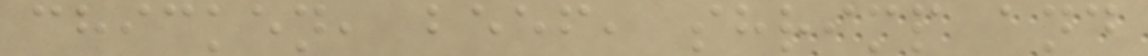chicken, beef, shrimp and
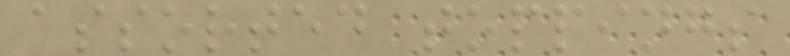assorted toppings
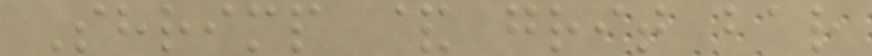Shrimp & grit bar
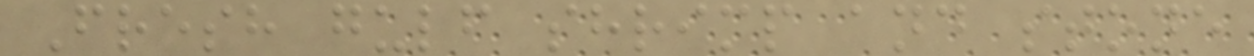Fresh gulf shrimp and stone
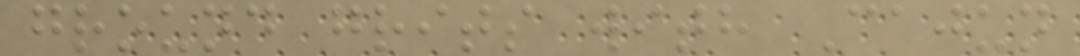ground grits with Cajun
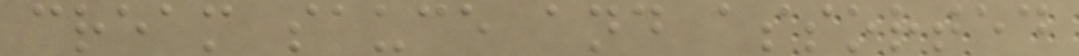cream sauce and assorted
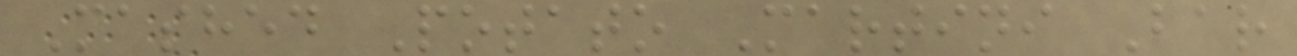Mashed Potato Martini Bar
